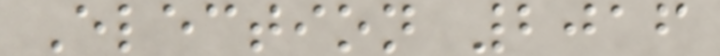Election 2016
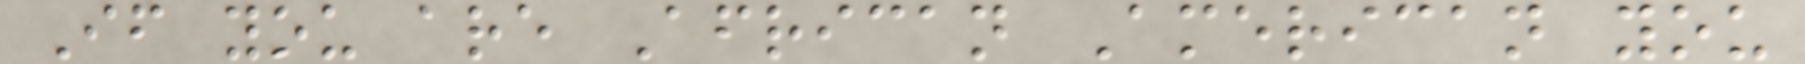If you are African American you
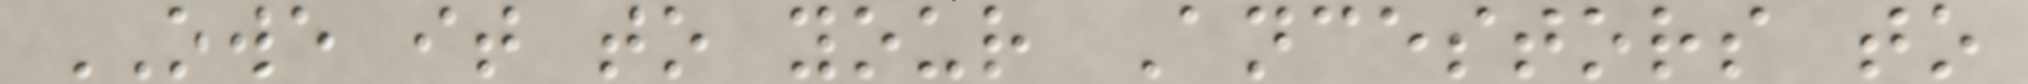OWE it to your Ancestors to
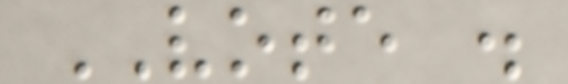VOTE .
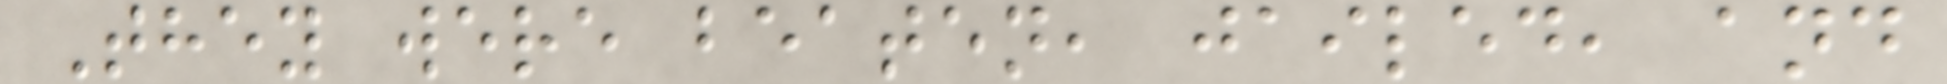They were beaten, jailed, and
